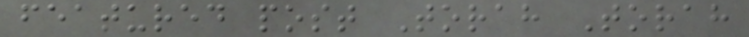featured post Torah Torah
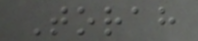Torah
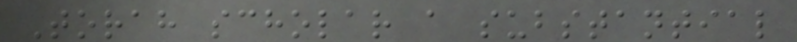Torah scholar a substantial
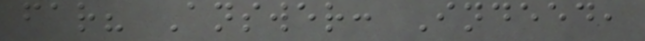far? Answer: Indeed,
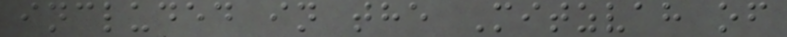included in the Mitzvah of
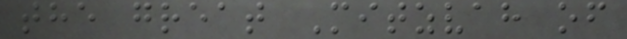the great Mitzvah of
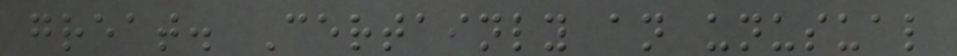great. Certainly an unusual
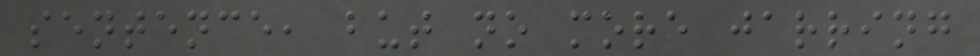sentence, but no more jarring
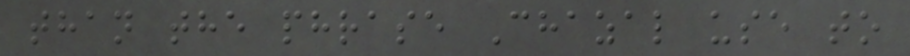than the phrase Chazal use to
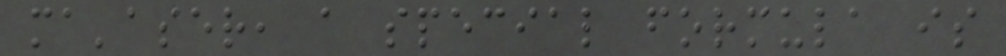ma'aser, a special formula is
